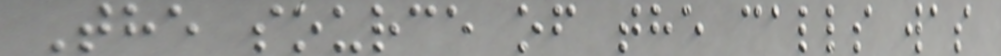The source of the calls was
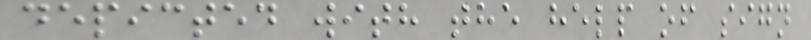depicted with the help of sign
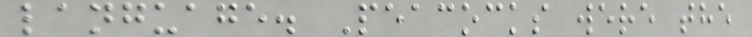language. Peacocks were the
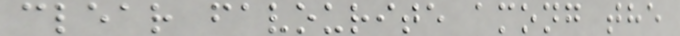clear favourite among the
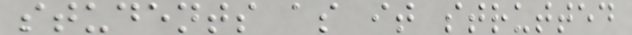students as it strutted
